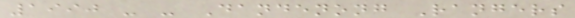1990 - - Dandenong Rangers
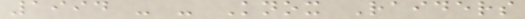1994 - - Knox Raiders
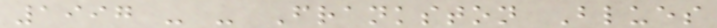1997 - - Frankston Blues
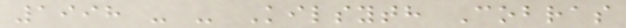1998 - - Kilsyth Cobras
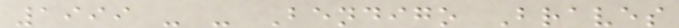1999 - - Bendigo Braves
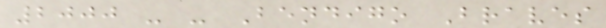2000 - - Bendigo Braves
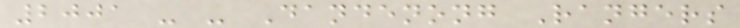2001 - - Dandenong Rangers
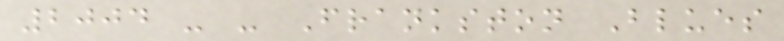2004 - - Frankston Blues
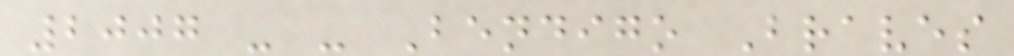2007 - - Bendigo Braves
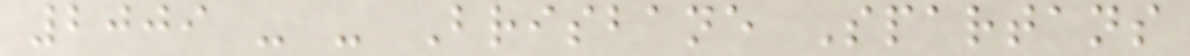2009 - - Brisbane Spartans
